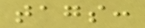tags:
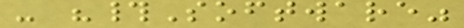- "#Software"
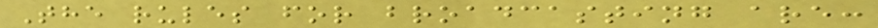The rules for broadcasting are:
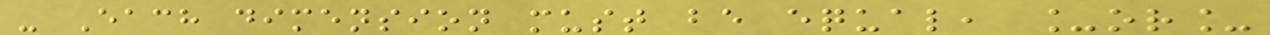- Each dimension must be equal, _or_
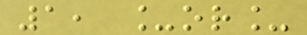1, _or_
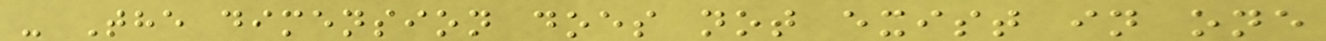- The dimension does not exist in one
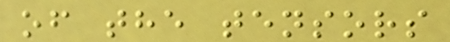of the tensors
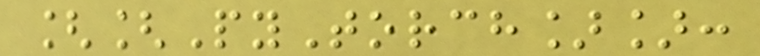[[PyTorch]]:
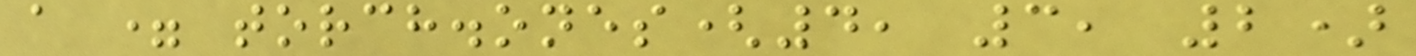a = torch.ones(4, 3, 2)
